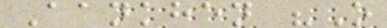Aankhen "O
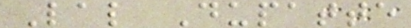Lal Dupatte
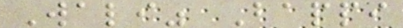Wali" Bappi
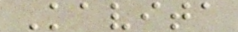Kavita
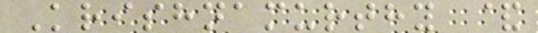Krishnamurthy &
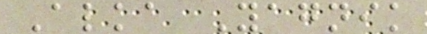Alka Yagnik
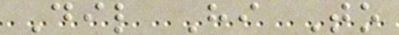Dil Hi To
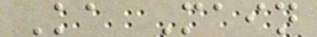Ka Main
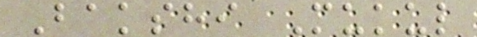Bakshi Mukul
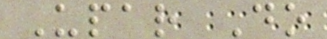Upar Do
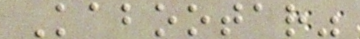Kabootar"
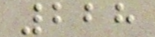228
